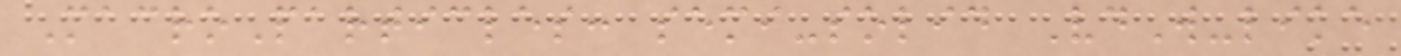MacroParticles: semi-solid VdW-like
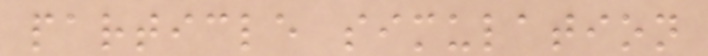particle simulation
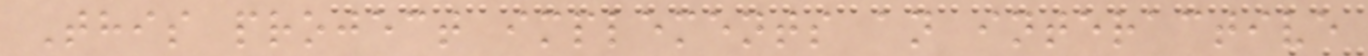This project implements an interactive
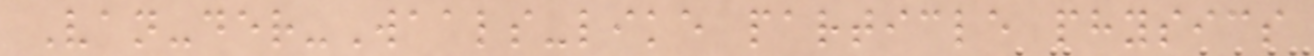Van-der-Waals-like particle physics
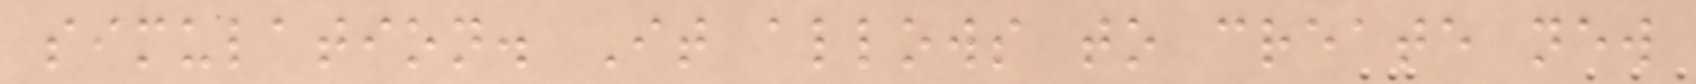simulation. It allows to create new
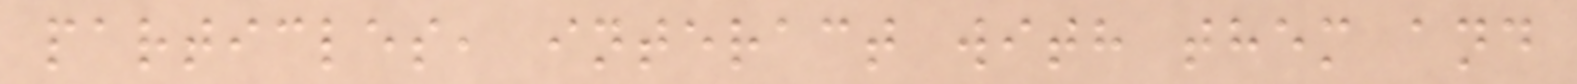particles, interact with them and
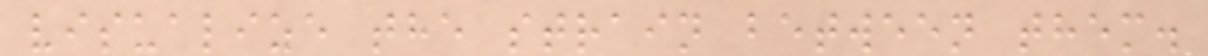visualize the strain between them.
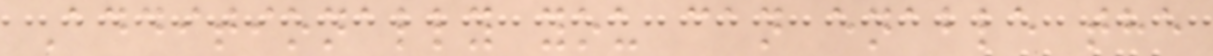Additionally you can enable the
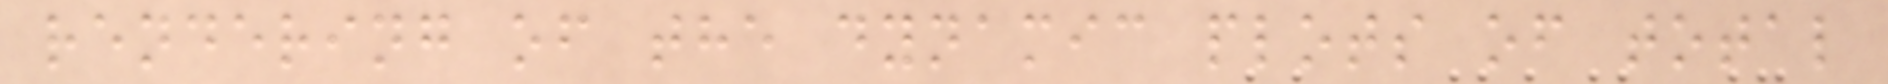rendering of the dynamic plots of total
